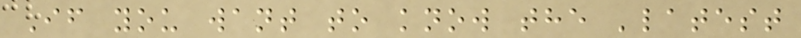If you want to know the 'latest
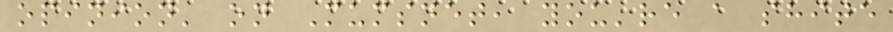opinion' on Mumsnet, you're a shite
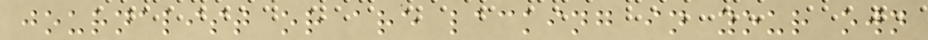journalist or are lacking in your own
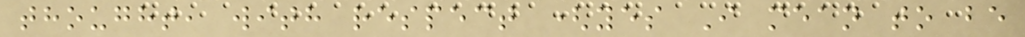thought, with respect (yes I mean to be
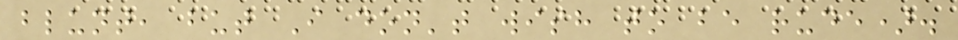blunt, but I don't wish to be rude).
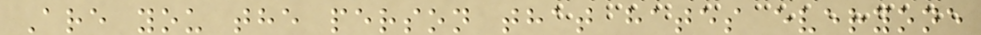Are you the person that hates everyone
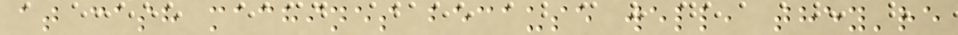at cash machines because well, they're
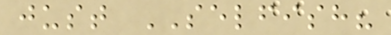just SELFISH?
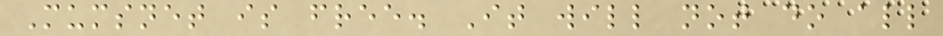Mumsnet is free. It will not do all
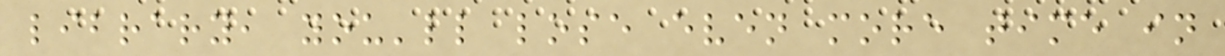library, you'll lose even more time in
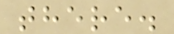there.
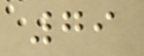79
